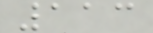113
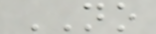NO
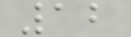12
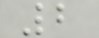2
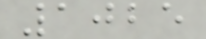1025
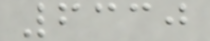6330
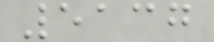5137
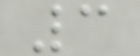3
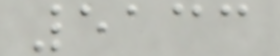5133
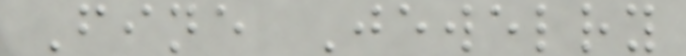Fine Jewelry
